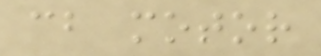cb motor
